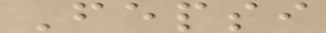Fepsi
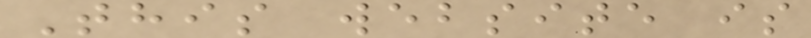This website is
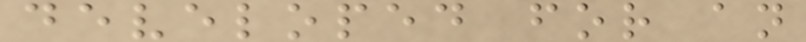developed for an
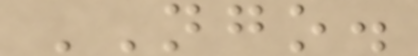NGO.
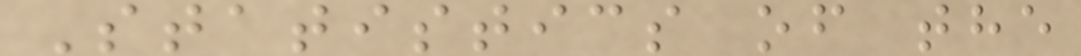Statistics of the
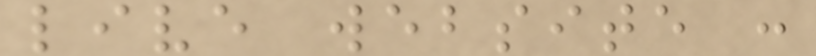live website :
